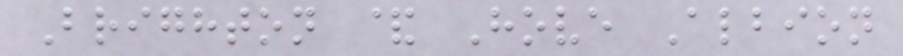Brighton & Hove Albion
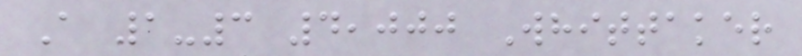A 1-3 4,000 Whittaker
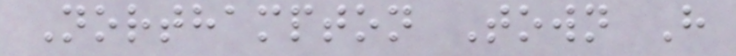Northampton Town H
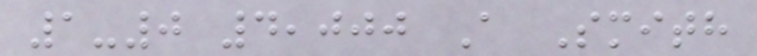1-0 4,000 A Smith
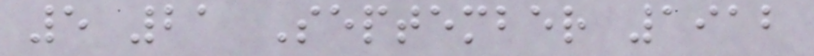5 21 September 1912
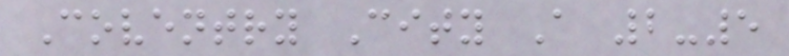Coventry City A 2-5
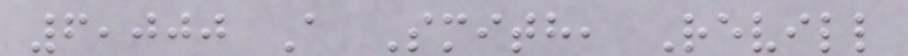6,000 A Smith, Revill
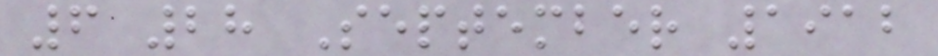6 28 September 1912
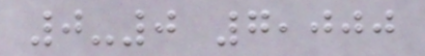0-0 7,000
